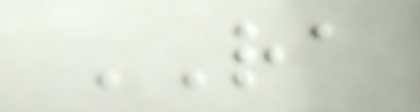RA
